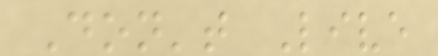Don't Live
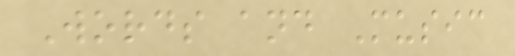Words and Music
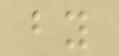by
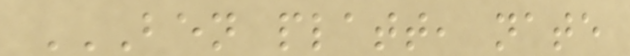BEN PLATT, NATE
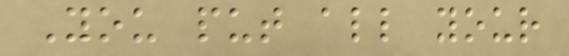You put all your
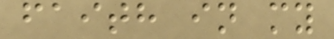faith in my
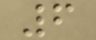6
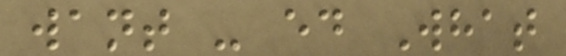want - ed What
